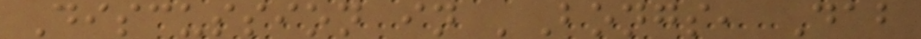Discussion in 'Bongs, Dab
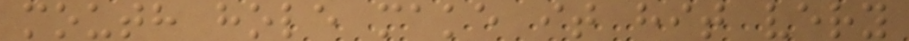mouth hole make it hit very
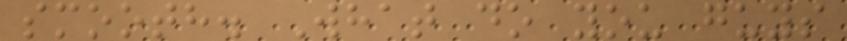smooth. What do you guys
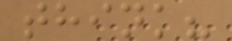think?
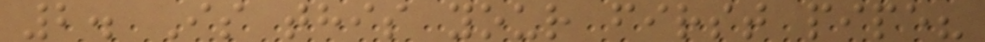2. Is this your first pipe?
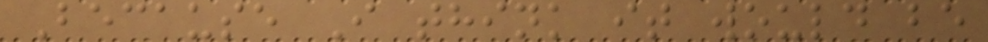Because I think it would be
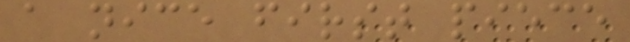a nice first piece
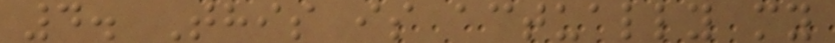4. This is actually my
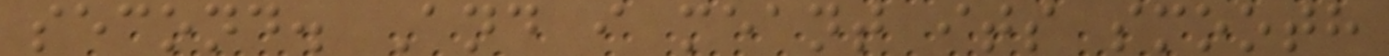second. And i meant its smooth
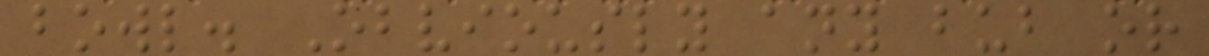bowl. Obviously any bub or
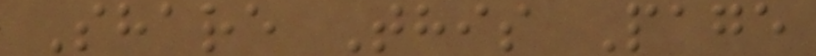Share This Page
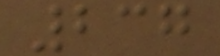237
